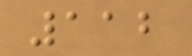112
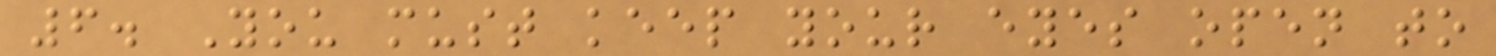6. You must keep your eyes open to
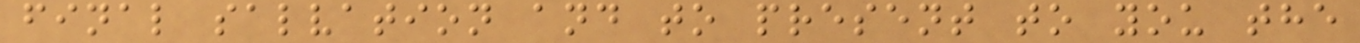final salvation and to present to you the
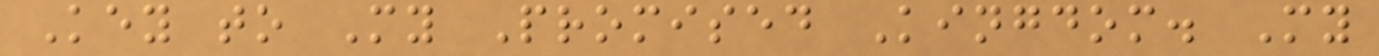Key to My Promised Kingdom. My
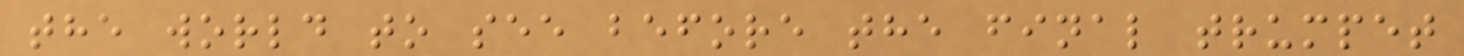the world to see before the final trumpet
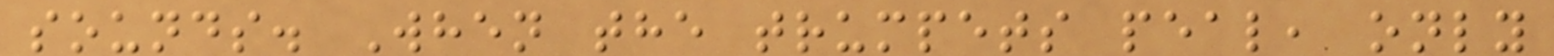sounds. When the trumpets peal, only
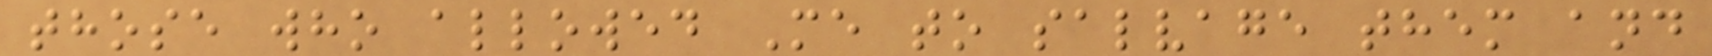those who allowed Me to salvage them and
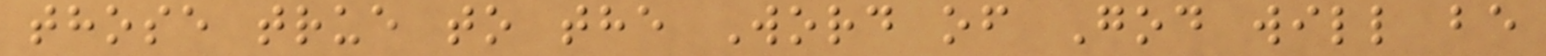those true to the Word of God will be
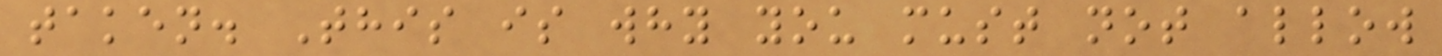taken. This is why you must not allow
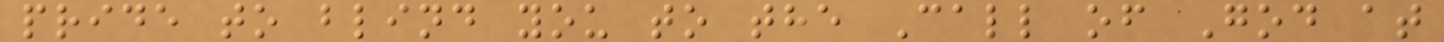pride to blind you to the Call of God at
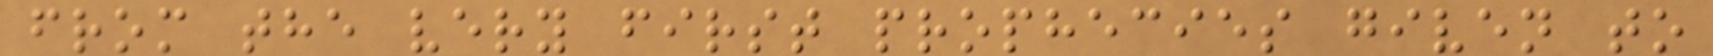from the very first prophecies given to
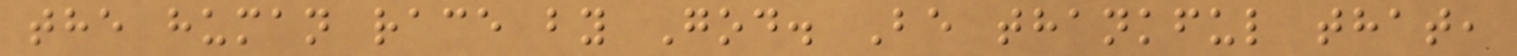the human race by God. Be thankful that,
